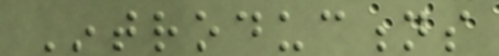Introductions
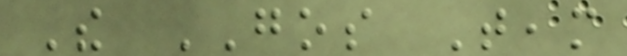The GOS Team
